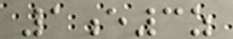1e3z
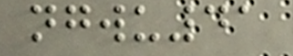ngwu41
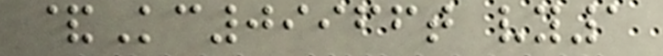&Kc09966t vy1
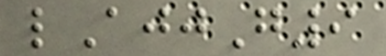lAjjG9
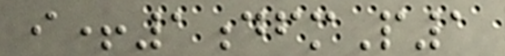i+1dfmP1
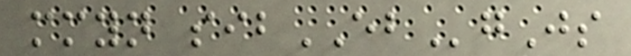mmyn sibEBgJs
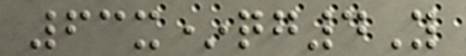63x*qg4Y
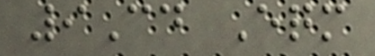9Cd Eqm
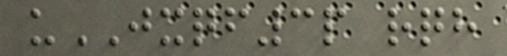uJXQF3p rqh
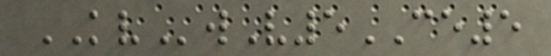KVwV5CE5
